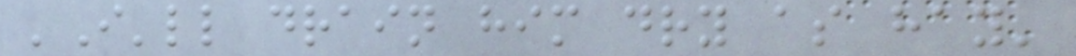'I'll drain him dry as hay'
